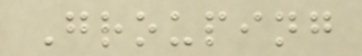Grouping
